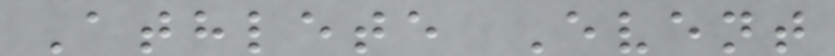Athlete Event
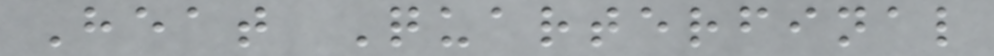Heat Quarterfinal
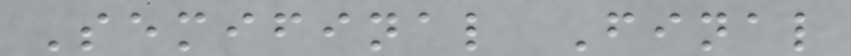Semifinal Final
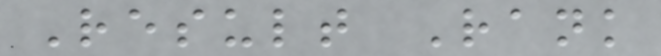Result Rank
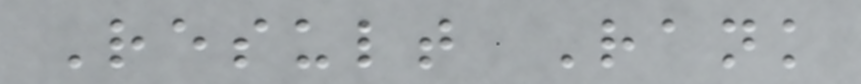Result Rank
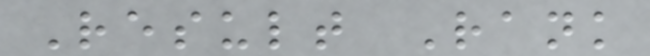Result Rank
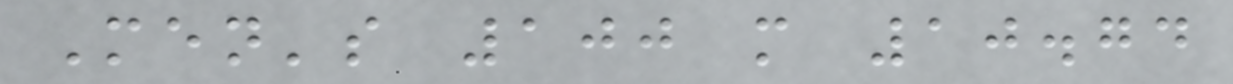Men's 100 m 10.74
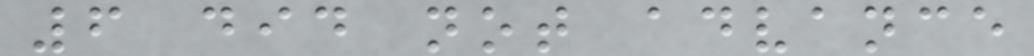6 did not advance
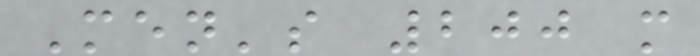Men's 200 m
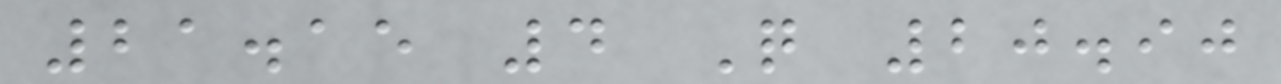21.15 4 Q 20.90
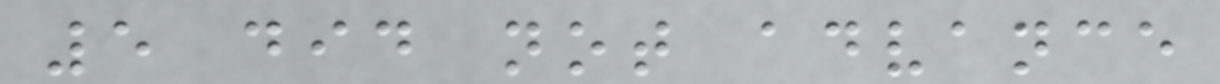5 did not advance
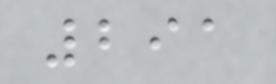291
